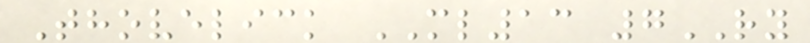Thovelick ML13 7RY
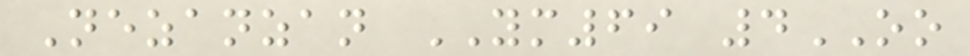Nezanzan YM69 4OO
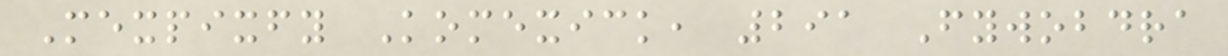Mexpixfy Komexick, 291 Fywobdra
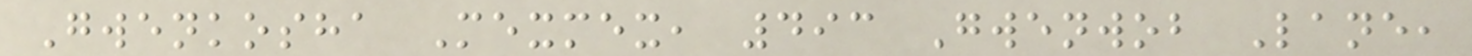Gwenkosha Mexmex, 493 Gwenwob Lane,
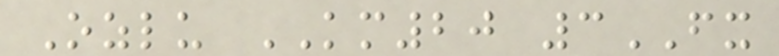Ozlu KM20 3FX
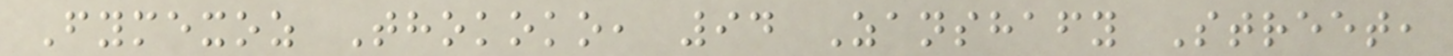Fymexoz Thokoko, 94 Zanshafy Street,
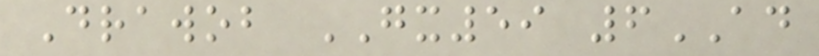Drawob GX59 6AD
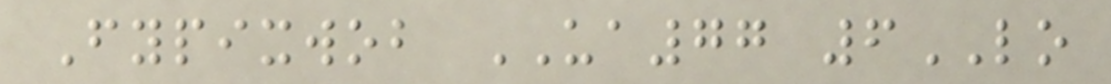Fypixwob UA77 6LO
